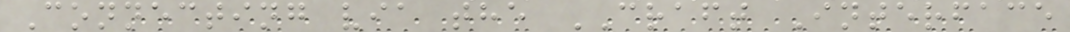Connecting via the CRAFT Interface
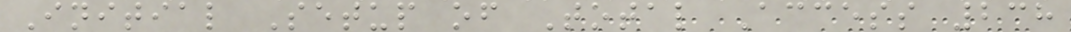Initial Setup of Total Access 238
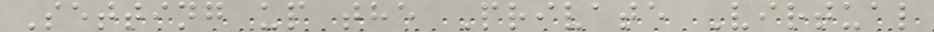Setting up the Private Virtual
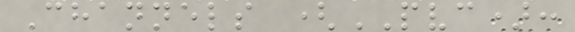Channels (PVC):
